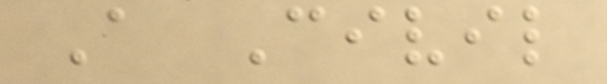A Civil
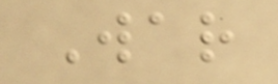War
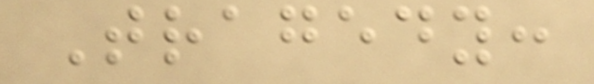Tragedy:
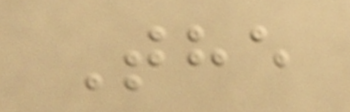The
